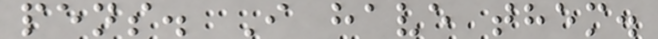pens. I have them.
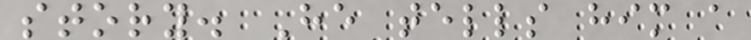story. He tells him a
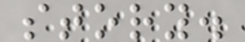story.
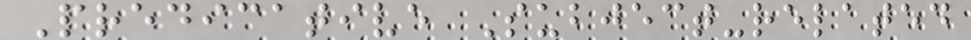Predicative Subject-related
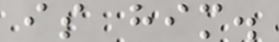is him.
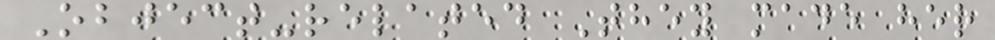Object-related They made her
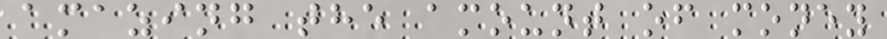amazing the amount of money
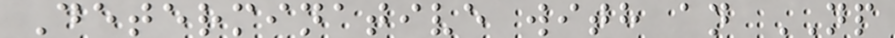Determinative with an NP
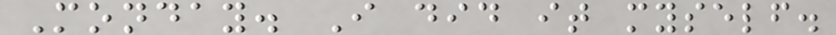Monday. I did it myself.
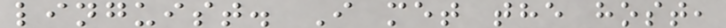linguist. I met the host,
